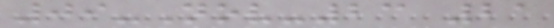09-Nov-23 21
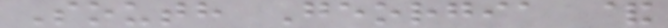South Georgia &
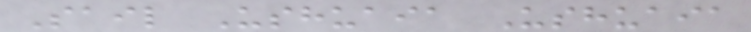Sail Ushuaia Ushuaia
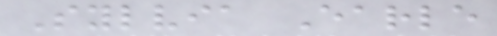Sylvia Earle
